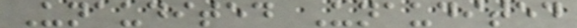Unaudited Unaudited
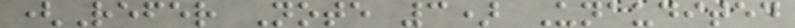(Refer Note 3) Unaudited
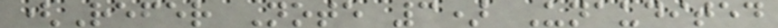(Refer Note 3) Unaudited
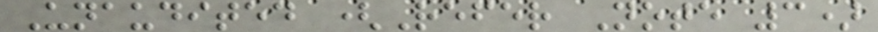Unaudited (Refer Note 3)
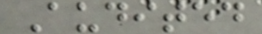Audited
